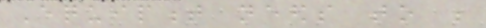Equipment needs to be
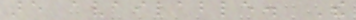are available. The
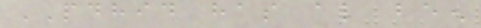PDHID has also been
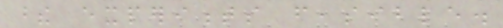these experiments feasible.
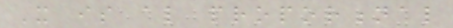It is also proportional
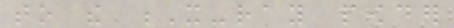to the X-ray powder
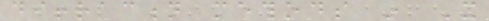diffraction methods in It
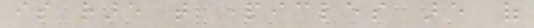is rare that particles are of
